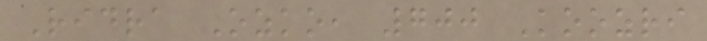Ridra Ozko, 700 Koozri
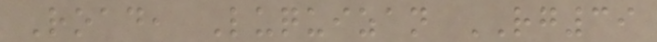Road, Luquizan RG39
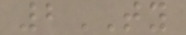2TY
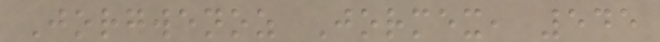Jorgwenoz Jormex, 545
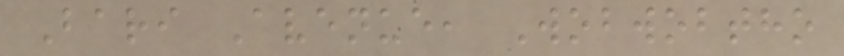Bari Avenue, Wobwobtho
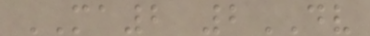MA2 2DV
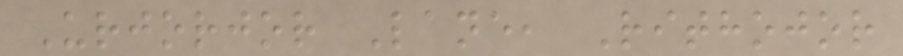Urjorjor Lane, Rithojor
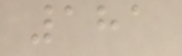181
